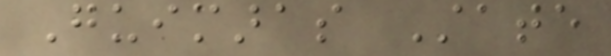Guimaras State
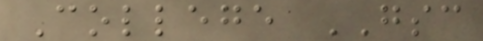College GSC
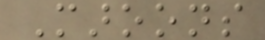Maroons
